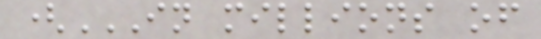(IN MILLIONS OF
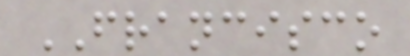FRANCISCO
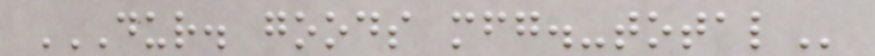DUR. GOODS MFG.-TOTAL
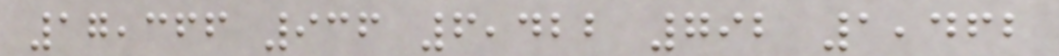17,366 936 6,422 792 1,462
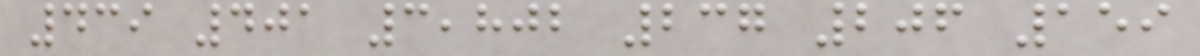439 401 3,802 237 206 159
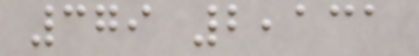379 2,131
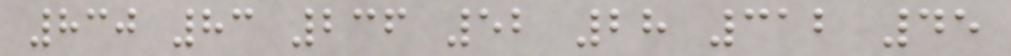830 83 236 52 28 312 45
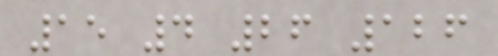15 4 26 126
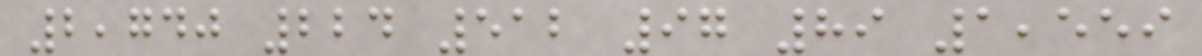2,740 224 512 97 89 1,559
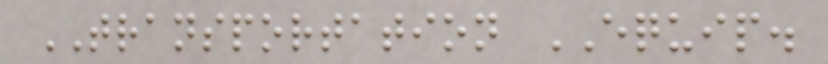TRANSPORTATION EQUIP.
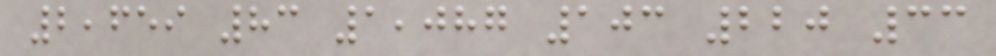2,659 83 1,087 103 220 33
